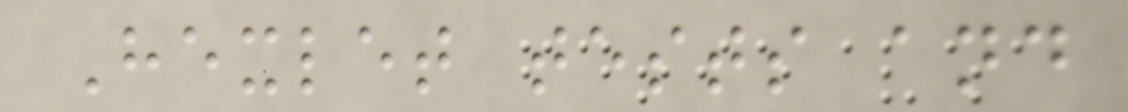Hexlet tests and
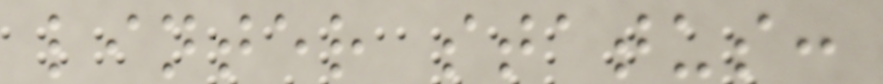linter status:
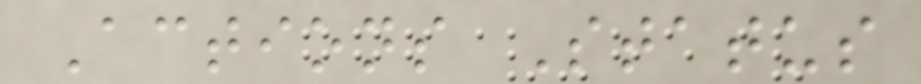Actions Status
